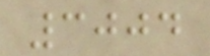3004
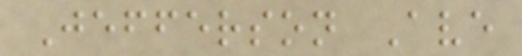Jefferson Ave
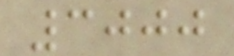3000
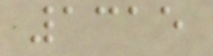1315
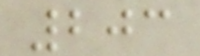203
